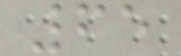65
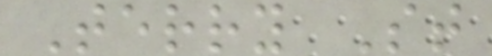Terry St
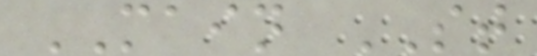MAIN ST
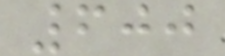600
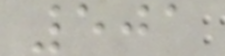501
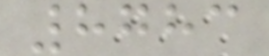8783
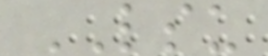LSU
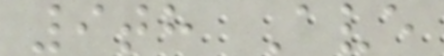9th Ave
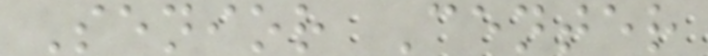Senior Center
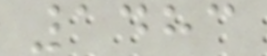1483
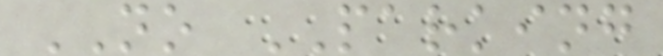NO PARKING
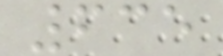635
